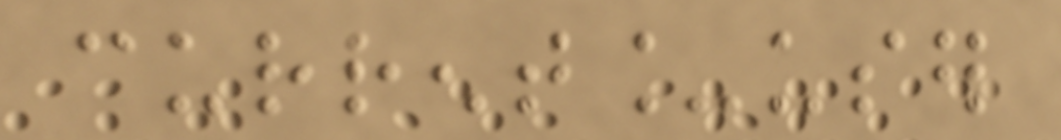current_user
